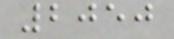2050
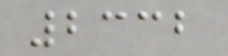2332
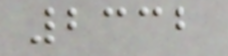2332
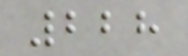228
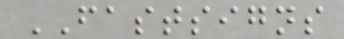FASTSIGNS
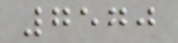7570
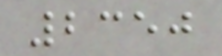2350
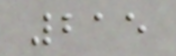215
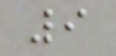9
